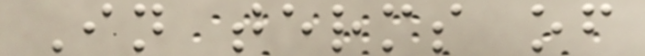In terms of
